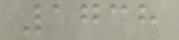1738
